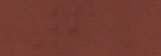6.
